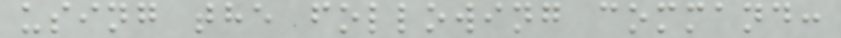using the following command:
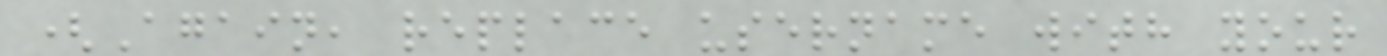(Again, replace username with your
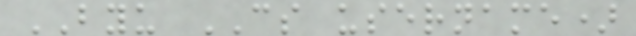BYU CS username)
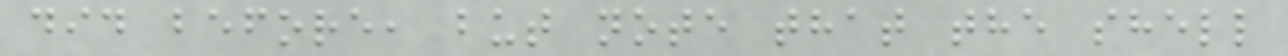did before, but note that the shell
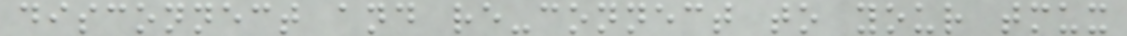disconnect and re-connect to your tmux
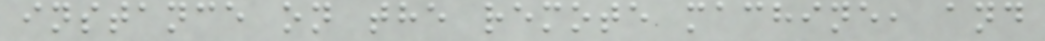instance on the remote machine, and
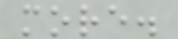more.
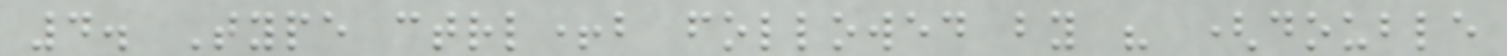4. Type ctrl+b followed by " (double
